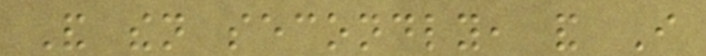And then secondly, and I
